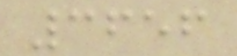3656
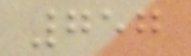757
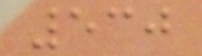530
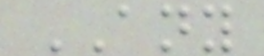ANY
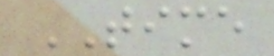TIME
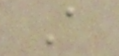A
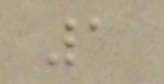1
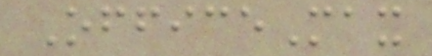OfficeMax
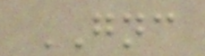GNC
